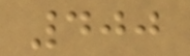400
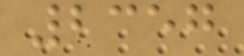2357
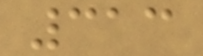313
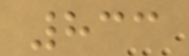833
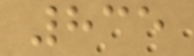835
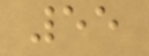55
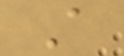A
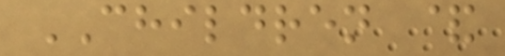CHILDREN &
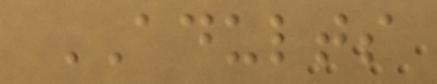ADULTS
